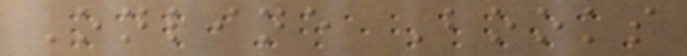Online Books
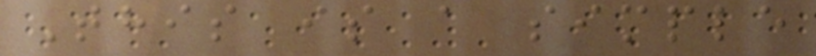This is a simple
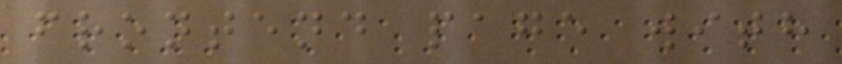frontend page with
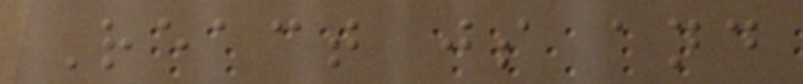React js and
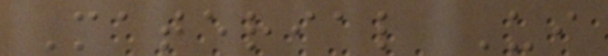Material Ui
